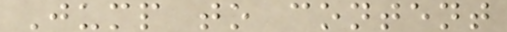Jump to content
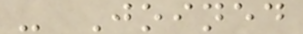- Joined
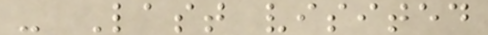- Last visited
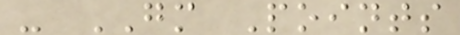- GM Points
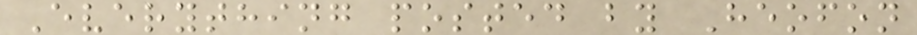Everything posted by Heofon
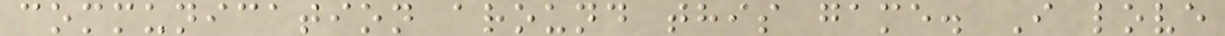communication around this game. I love
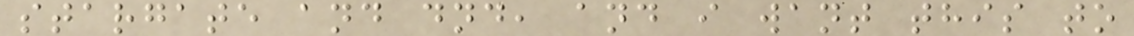stargate and dnd, and i want this to
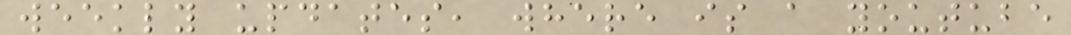weekly updates, where is a youtube
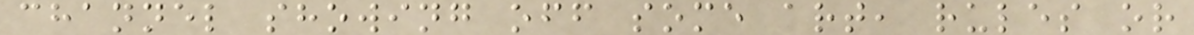channel showing off some art, rules or
